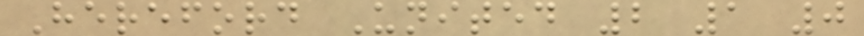Hereford United 2 1 0
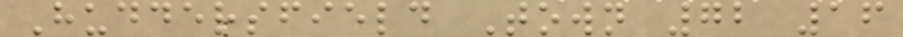Huddersfield Town 72 16
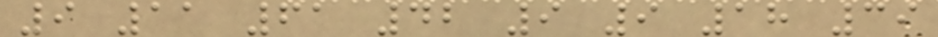9 11 61 42 9 9 18 39
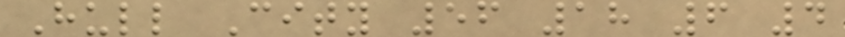Hull City 56 18 6 4
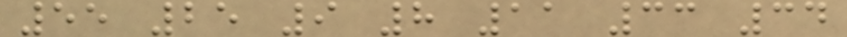55 25 9 8 11 33 34
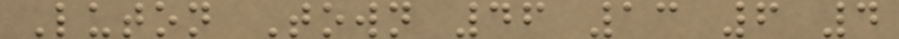Luton Town 46 13 6 4
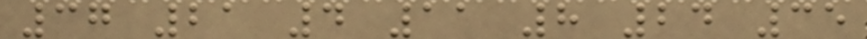37 21 4 11 8 24 35
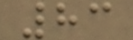83
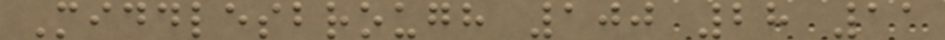Middlesbrough 100 28 11
